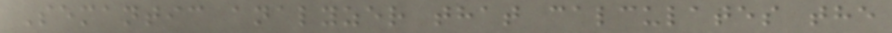Semantic analyzer that calculates the
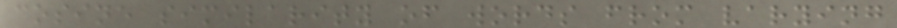cosine similarity of words from varying
